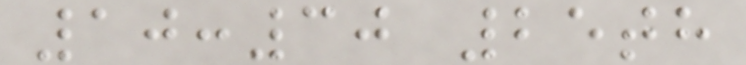10:30 25th
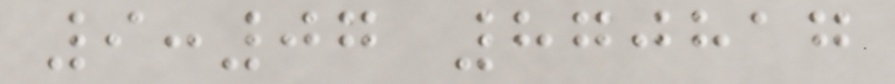9:07 870817
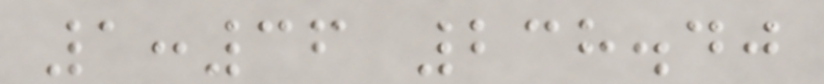1:36 238.40
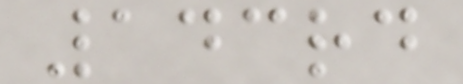143rd
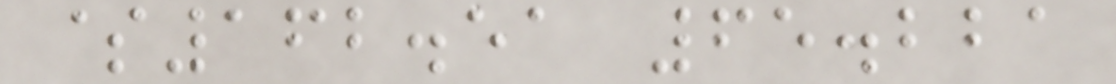$162.51 65.221
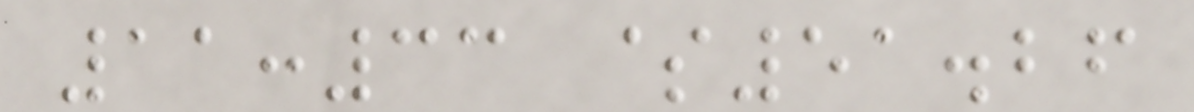11:33 $51.26
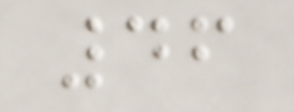46
